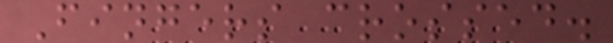Fingers crossed.
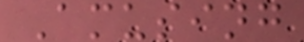Amusing
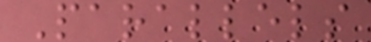Parallels
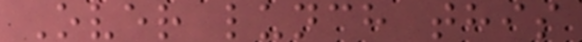Over lunch this
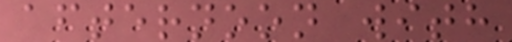afternoon with
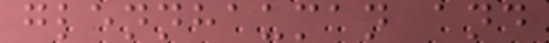glennhauman and
